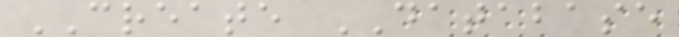CREATE DATABASE
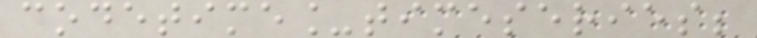codetime_timeseries;
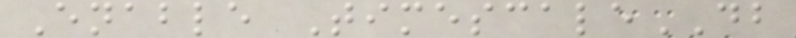Enable TimescaleDB
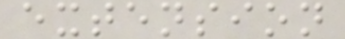extension
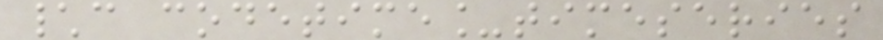\c codetime_timeseries
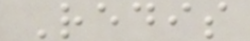Redis
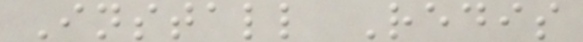Install Redis
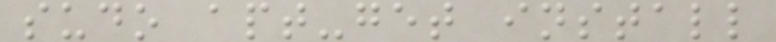sudo apt-get install
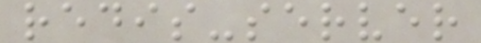redis-server
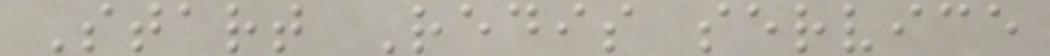Start Redis service
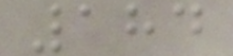184
